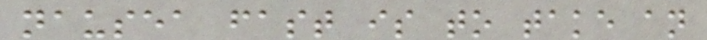nausea fast is to take an
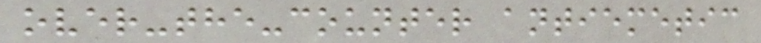over-the-counter antiemetic
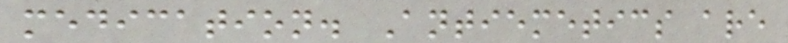medication. Antiemetics are
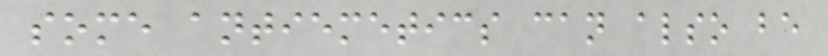some antiemetics can also be
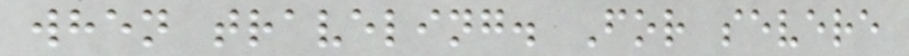when traveling. For severe
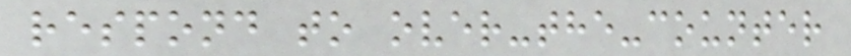respond to over-the-counter
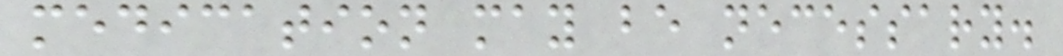medication may be necessary.
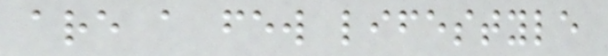are a few lifestyle
